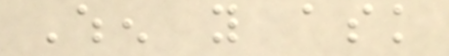When you ask
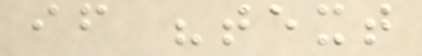if "text
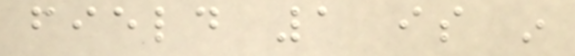field 1 is in
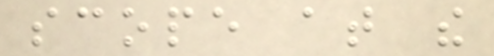scope at the
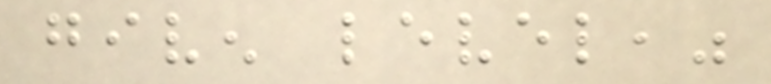given level,"
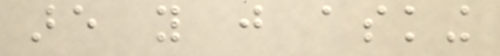are you just asking
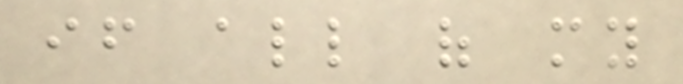if all of my
